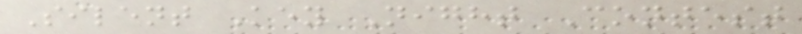Silent Key Night Contest
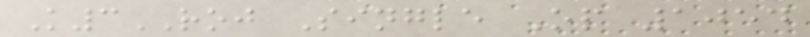K3ROJ Single Op 1054
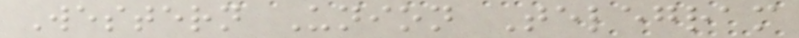Western Union Telegram
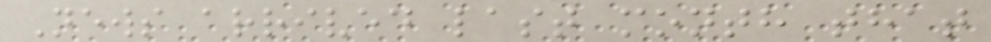News arrived last month that
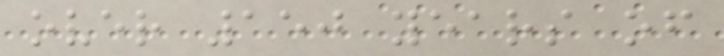over 150 years of
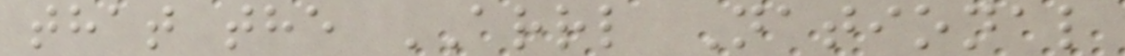that the ARRL National
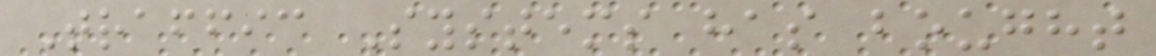Traffic Systems has bought
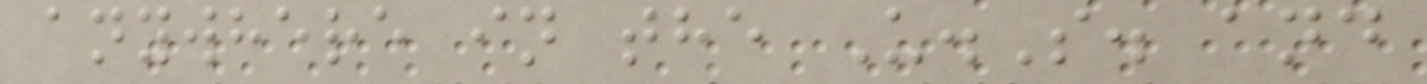anywhere in the U.S. and
